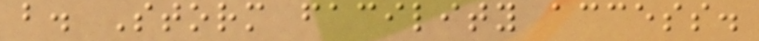b. Storm facility access.
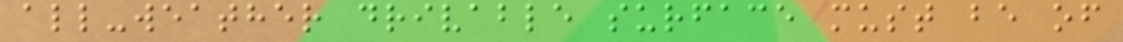all-weather drivable surface must be of
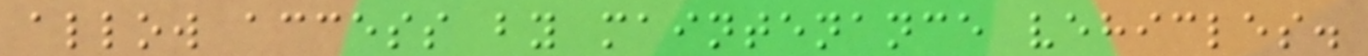allow access by maintenance vehicles.
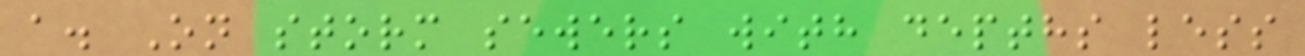a. On storm sewers with depths less
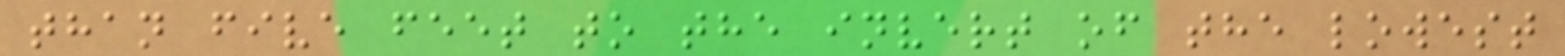than five feet to the invert of the lowest
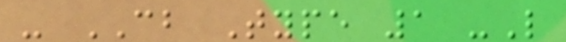- CB Type 1 -L
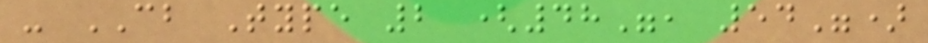- CB Type 2 (48", 54")
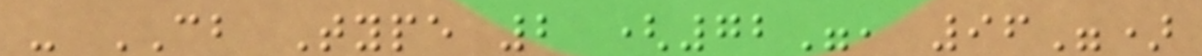- CB Type 2 (72", 96")
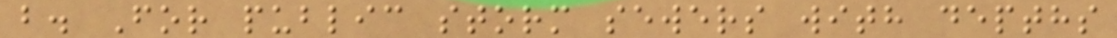b. For public storm sewers with depths
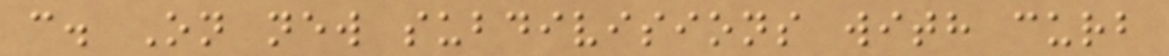c. On new subdivisions with curb
